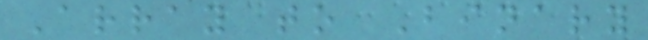Array to Binary
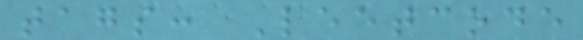tags: Leetcode
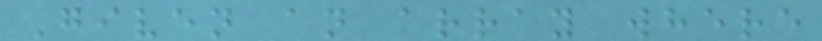Given an array where
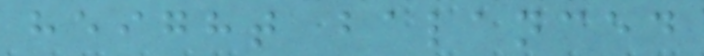height balanced
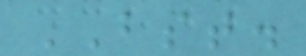BST.
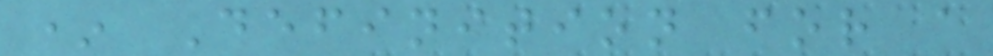* Definition for a
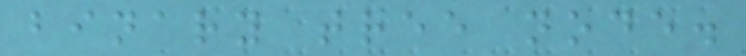binary tree node.
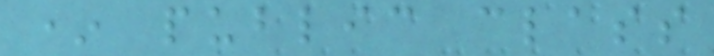* public class
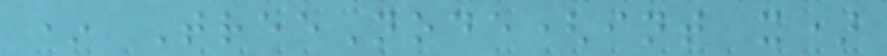* TreeNode(int x)
